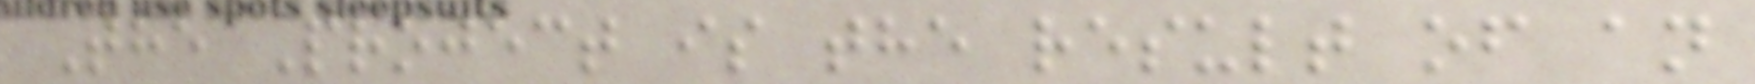The Project is the result of an
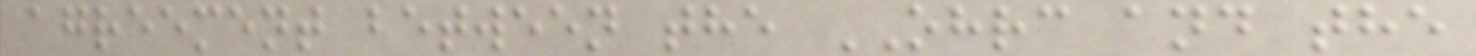agreement between the OHRC and the
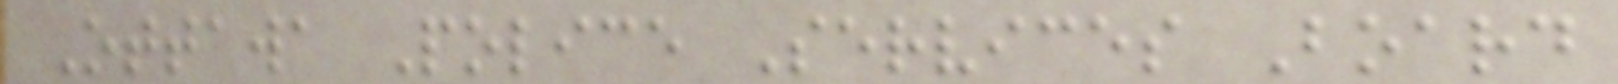Ottawa Police Services Board
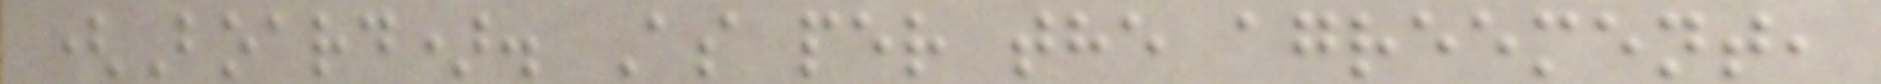(Board). As per the agreement,
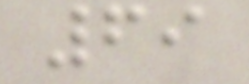69
